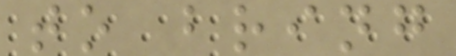to bring
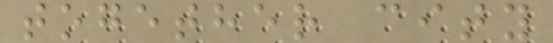together city
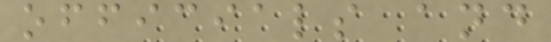officials and
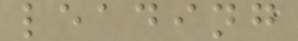leading
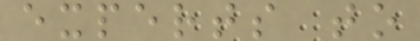experts to
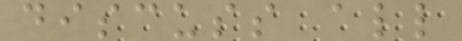discuss all
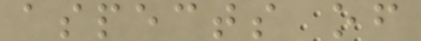aspects of
